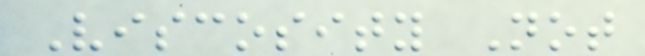Viscosity Not
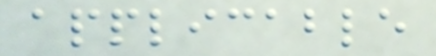applicable
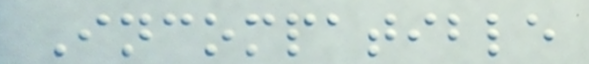Incompatible
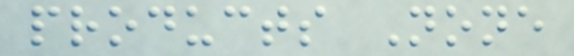products None
